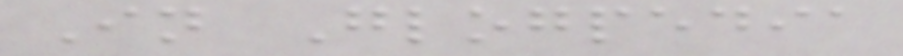In Glogpedia
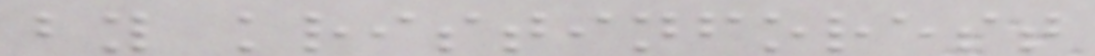by kristinforest
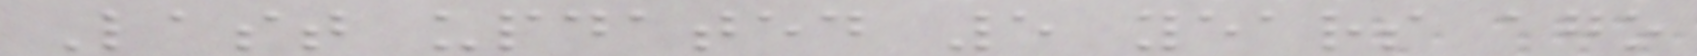Last updated 5 years ago
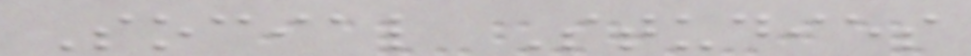Social Studies
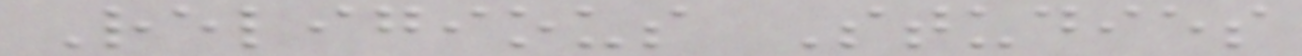Religious Studies
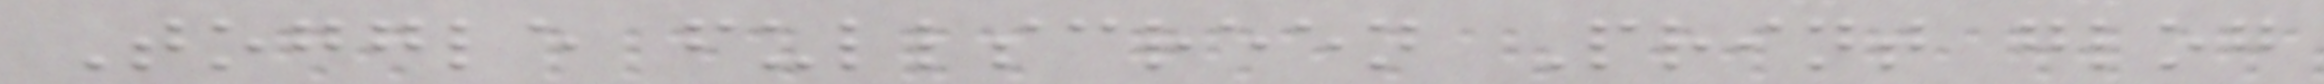Toggle fullscreen Print glog
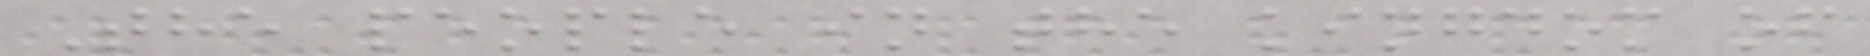The people in the kingdom of
